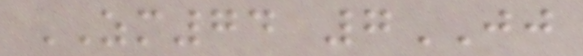ZM74 7JJ
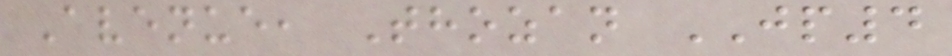Avenue, Thozan JP4
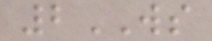2WS
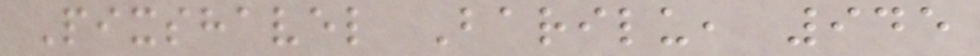Pixshavel Barilu, 945
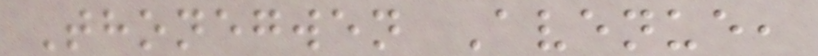Thonegwen Avenue,
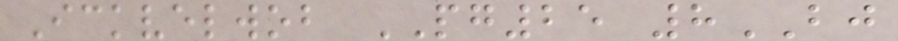Ickvelwob PG25 8BJ
